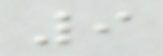9
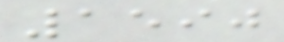1590
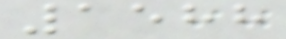1588
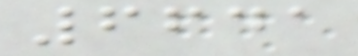6641
